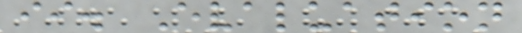ii. Evaluation
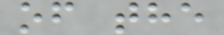of the
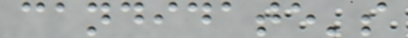candidate's
